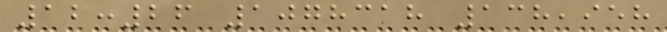12:26 1078318 138,958
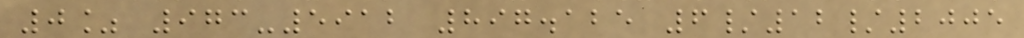0% 973-5912 897.125 6/12/2005
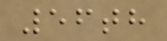56th
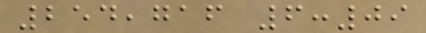254,716 6:09
